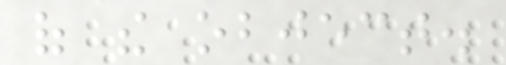of the object.
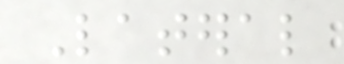Lateral
